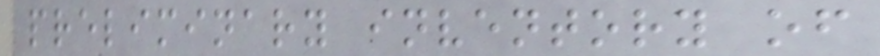preliminary inventory of
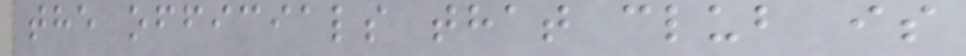the officials that club is
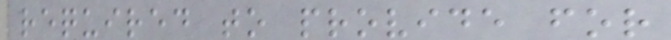required to provide for
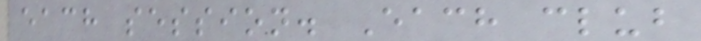each session. Each club
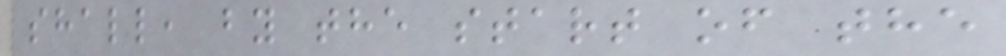shall, by the start of the
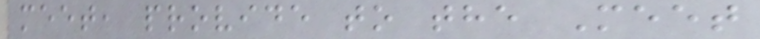meet, provide to the Meet
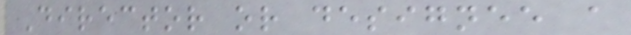Director or designee a
